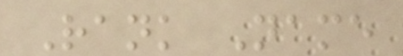Rank Name
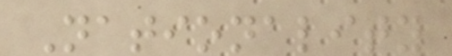Nationality
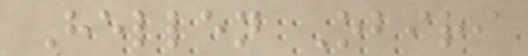Hellen Obiri
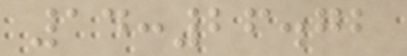14:26.72
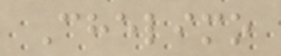Chelimo
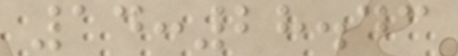14:28.43
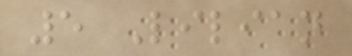5 Lilian
